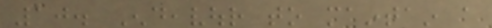10. Endeavour to maintain a
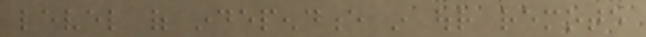level of independence in our remote
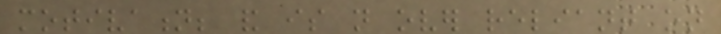motivation; and is not over reliant on
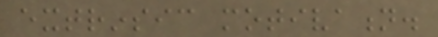extrinsic motivation.
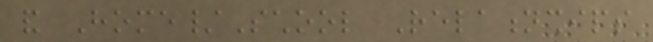and Home/School Relationships
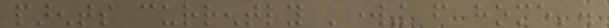parents currently 'working from home'.
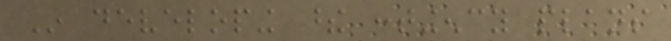In developing these contingency plans
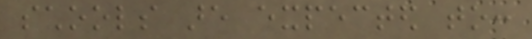schools are expected to:
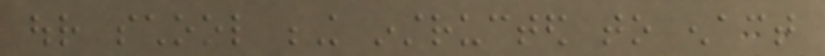our school being instructed to enact
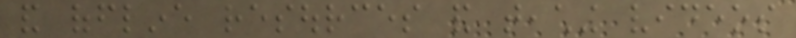and offline resources and teaching videos
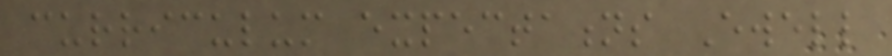curriculum expectations Ewell
